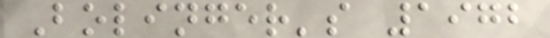Bolinger's 1972
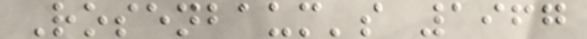Rosenbaum's 1967
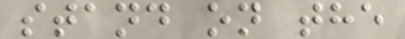stand on the
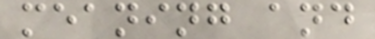meaning and
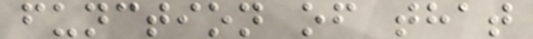function of that
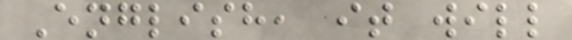English, it will
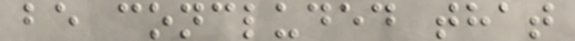be concluded that
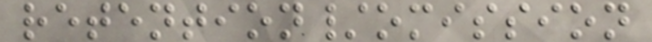retention/omission
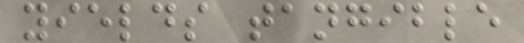yields tangible
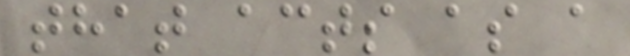that acts as a
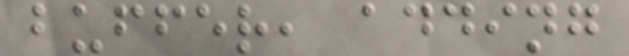buffer, adding
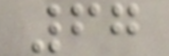67
